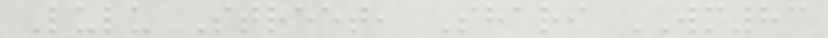Lulu Street, Shari WM83
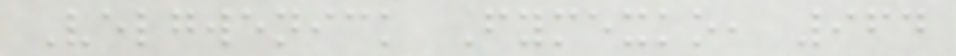Velgwenick Fymexko, 964
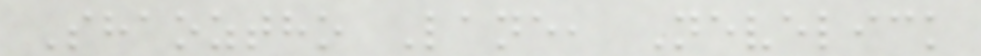Shaoztho Lane, Nevelick
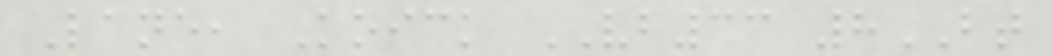Lane, Koick VB33 8BT
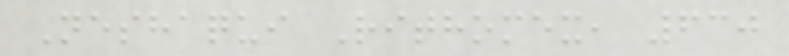Neshaqui Rithomex, 630
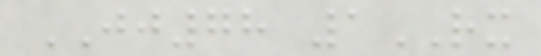JJ78 1RX
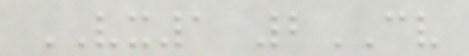VX1 2CV
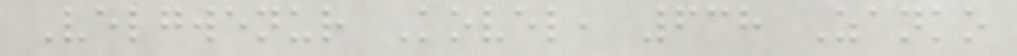Velgwenur Kovel, 638 Zanko
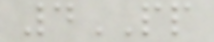4PP
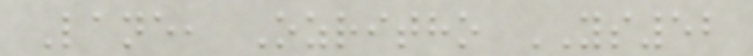Lane, Ozritho YS52
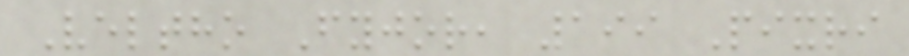Veltho Fyjor, 199 Pixri
